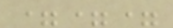===
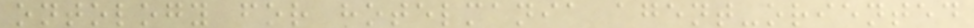ontology for hotelmania agent-oriented
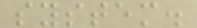system.
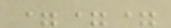===
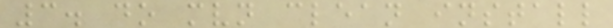3. do mvn clean install
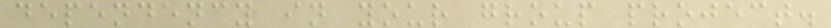dependency in your group project.
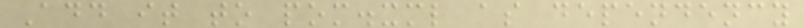Add it to pom.xml as dependency
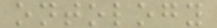ontology
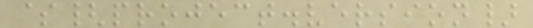${project.version}
